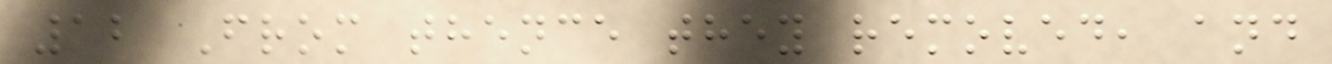12 From thence they removed, and
